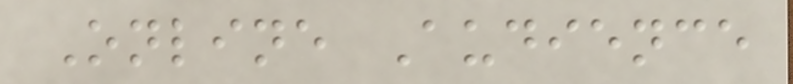Online Audience
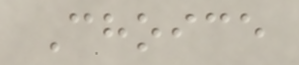Choice
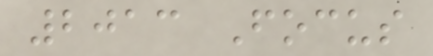2013 Focus
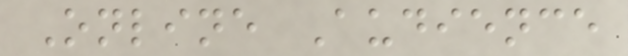Online Audience
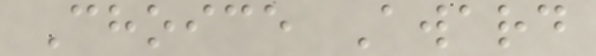Choice Award
